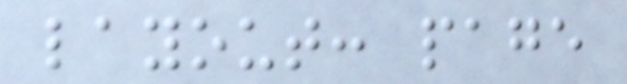layout: page
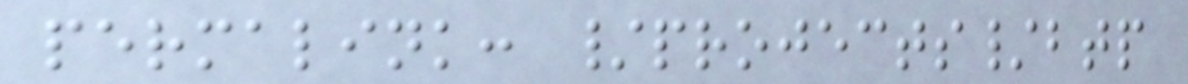permalink: /projects/btp
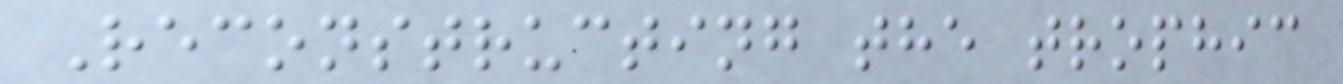Reconstructing the trophic
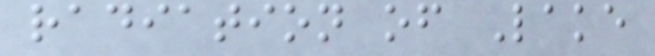radiation of Lake
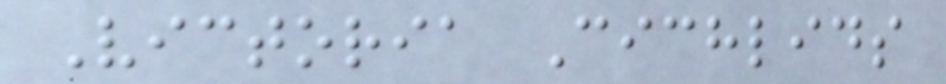Victoria Cichlids
